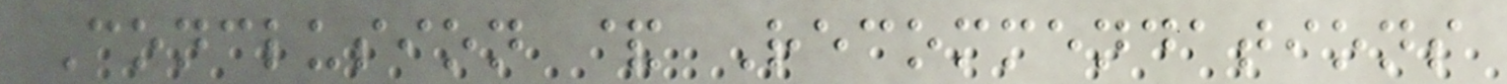Conclusion & Recommendations
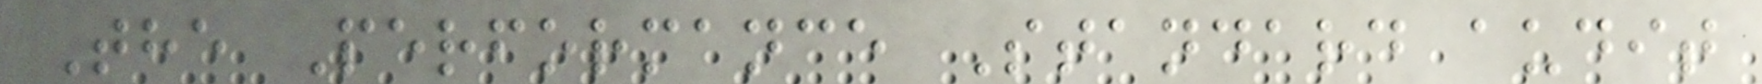The Performance Standard audit
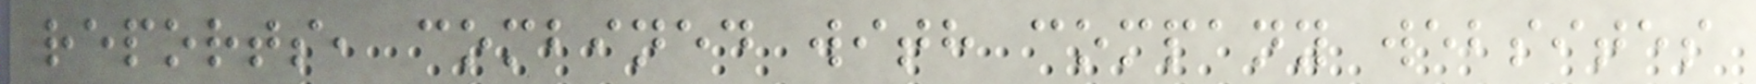reports, combined with company websites
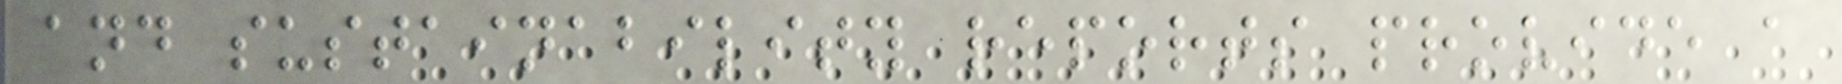and sustainability reports provide a
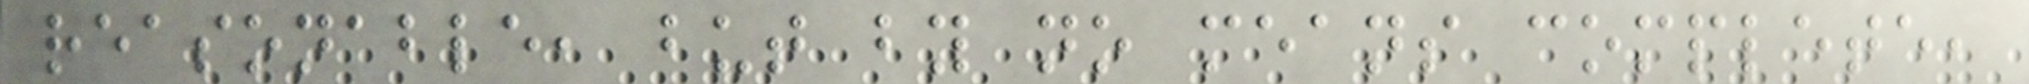reasonable, but by no means complete,
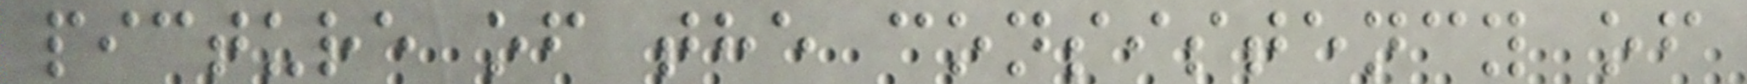picture of the consistency of
